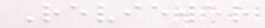Reviewer
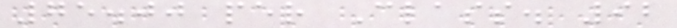75.00 per Class. 92
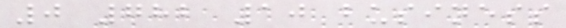0 782 10 business
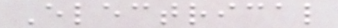Electrical
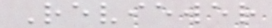Reviewer
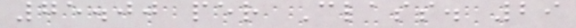75.00 per Class. 29
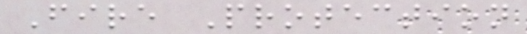Fire Protection
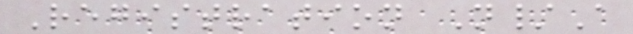Registration N/A
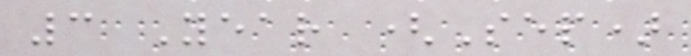3 Year (Sep)
